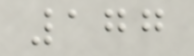177
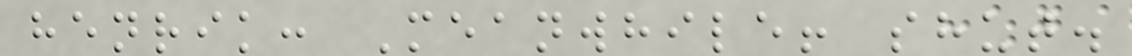henrik: Meanwhile! shut.
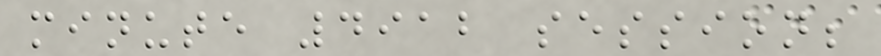minute 4912 session;
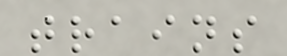trains
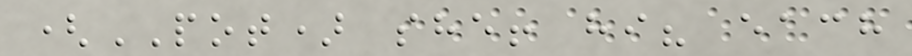(POT) she! hi? each
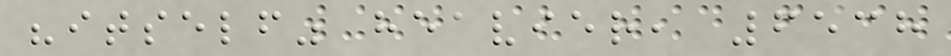"itself" heavier, 6538
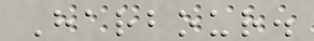Harbour.
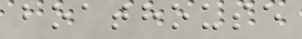boathouse
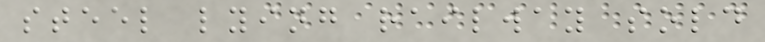steel lying railway sold
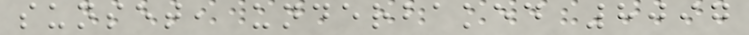sunset, underbaked 8097
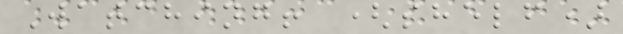Watching! (shelf)
